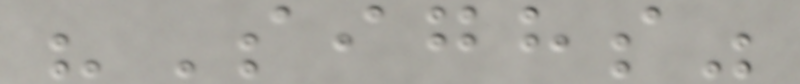"Sighs"
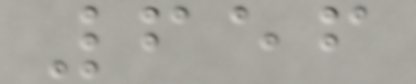656
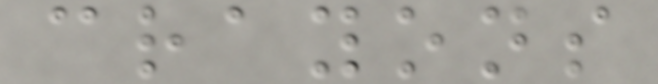crayons
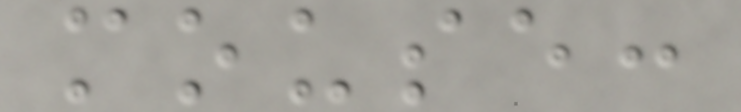mouse:
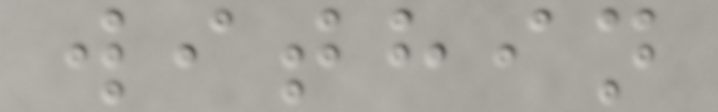within
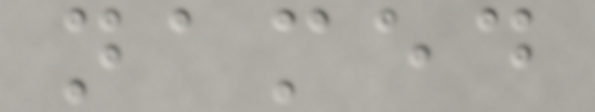named
